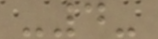-4-
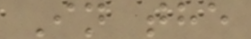In the
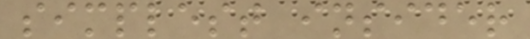simplest insider
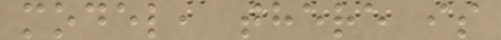model, there is
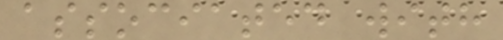associated with
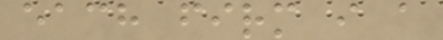each firm i a
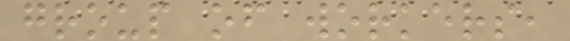group of workers,
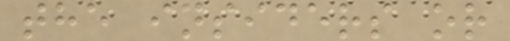the insiders or
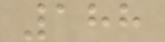188
